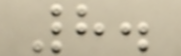8.
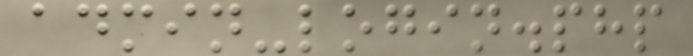admin-login.php
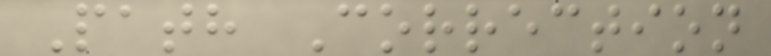Path Correction
